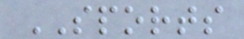SPORTS
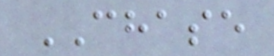CHASE
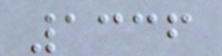1336
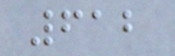612
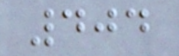404
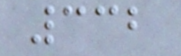332
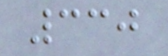330
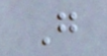G
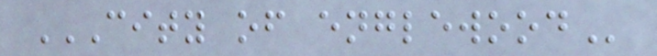CITY OF ENGLEWOOD
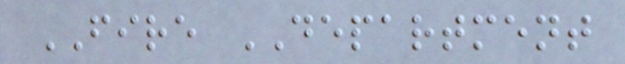FIRE DEPARTMENT
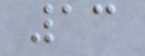13
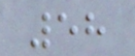58
